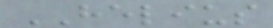HELIUS
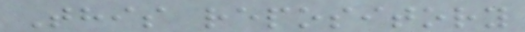This repository
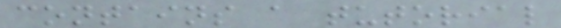contains a tutorial
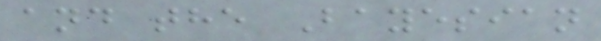and the Bayesian
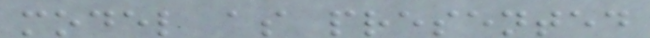model as presented
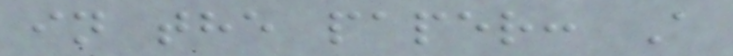in the paper: A
